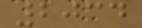2034
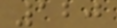120
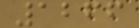1266
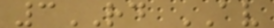3RD AV
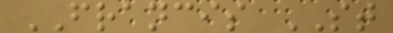FRANCIS ST
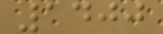1400
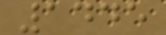1445
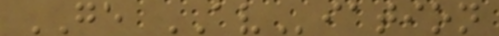GE AViation
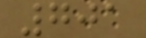701
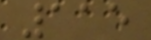115
